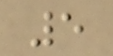5
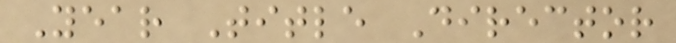Year Title Director
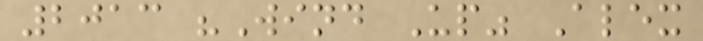2013 "Wind Up" Alex
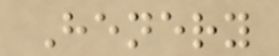Henery
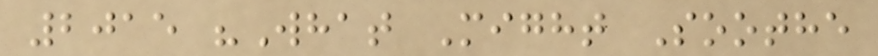2015 "What Might Soothe
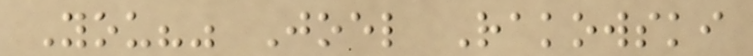You?" Joel Rakowski
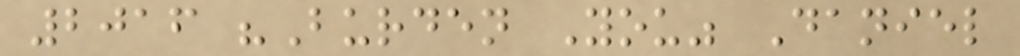2016 "Burden You" Daniel
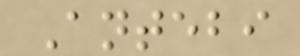Antebi
